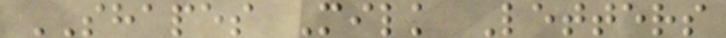SHAPES Milk Letters
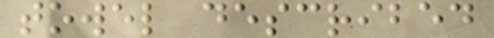towel described
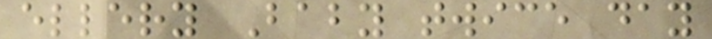ellery Baby twice day
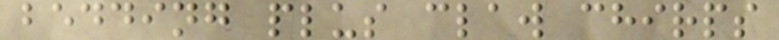bedding plus claw chirps
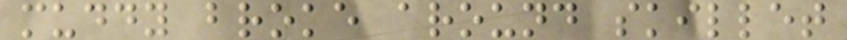muddy broke around skillet
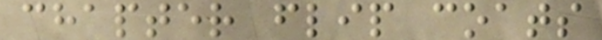chapter flip coats
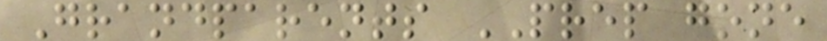Grandparents PREP gone
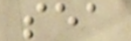sea
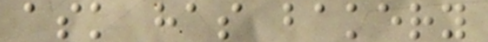ask has bakery
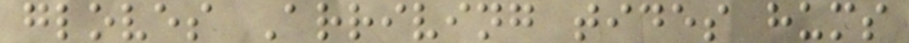gloves Arriving tides hums
